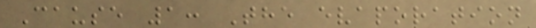Cause 1: The evaporation
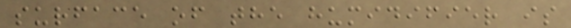surface of the humidifier is
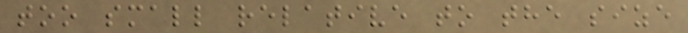too small relative to the size
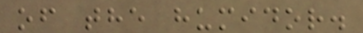of the humidor.
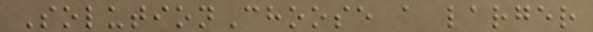SolutionChoose a larger
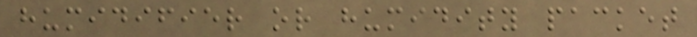humidifier or humidity packet
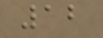12
